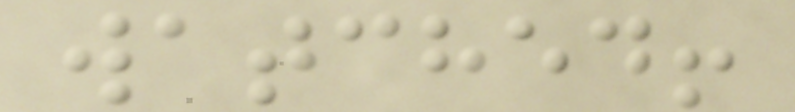watched!
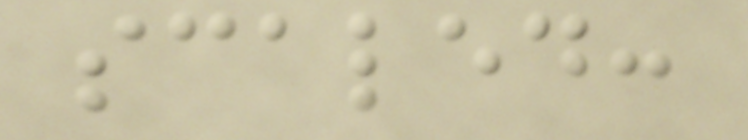scaled:
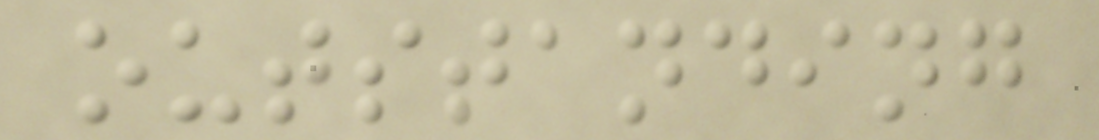outstanding
